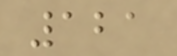121
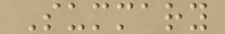Summary
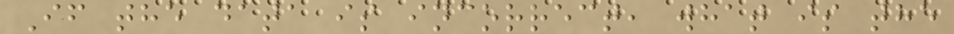If the data is incorrect, what is the
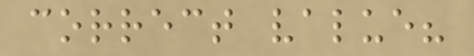correct value?
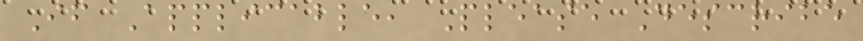If Applicable, Please Describe
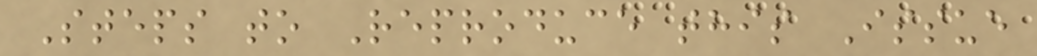Steps to Reproduce this Issue
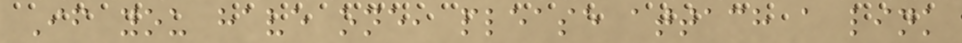If you have one, please attach a link
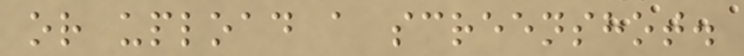or upload a screenshot.
